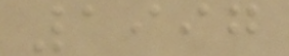1997
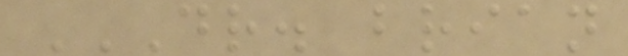DR. BRIAN
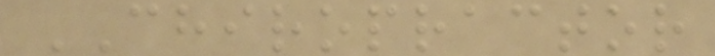CHIROPRACTOR
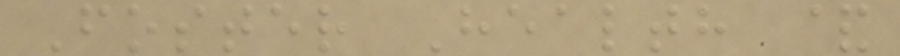Foster Health &
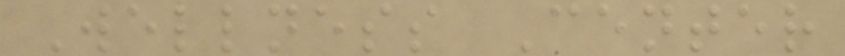Wellness Center
